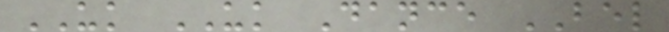UK UK Dance BEL
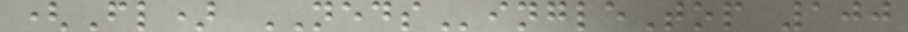(Fl) NEDSingleTop 100
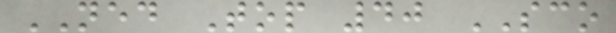NED Top 40 SCO
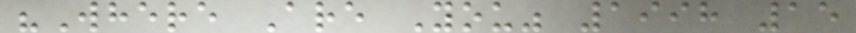"Where Are You" 1998 15
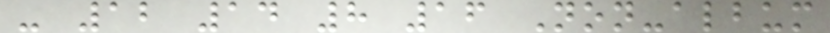- 12 14 8 16 Non-album
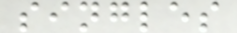singles
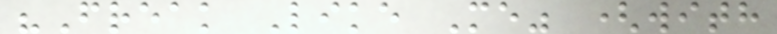"Freak Like Me" (with
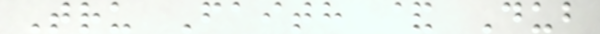Tru Faith & Dub
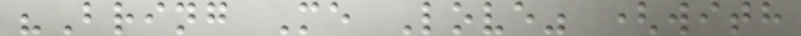"Bring Me Love" (with
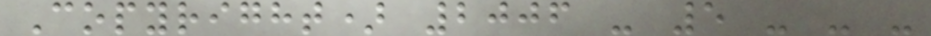Copyright) 2006 - 5 - - -
